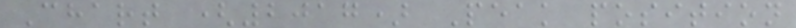Chart (2017) Peak position
